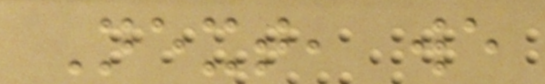Next, we
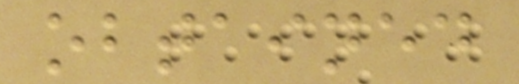obtained
